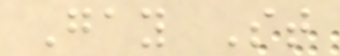Gay St
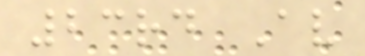23rd Av
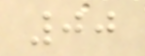00
